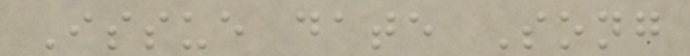Issue date Song
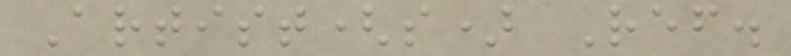Artist(s) Ref.
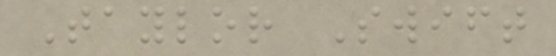Taylor Swift
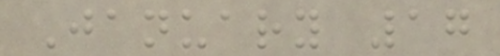January 17
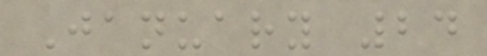January 24
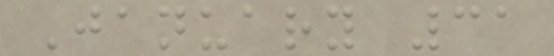January 31
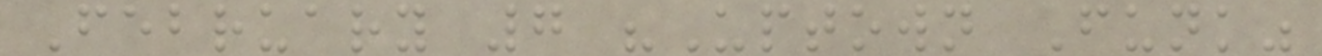February 7 "Uptown Funk"
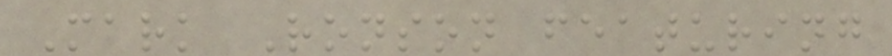Mark Ronson featuring
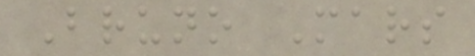Bruno Mars
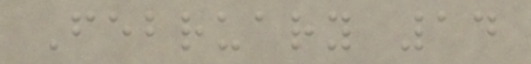February 14
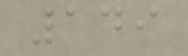149
